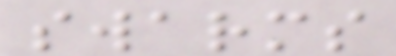swarms
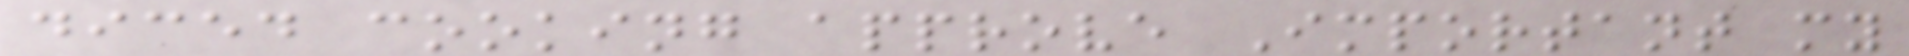diced cooking approve Important my
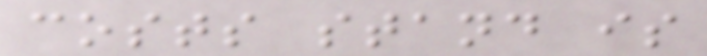costs stand is
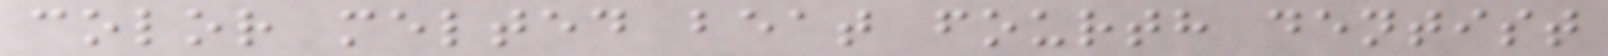color melted beat fourth dentist
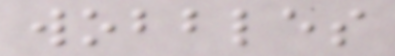wobbles
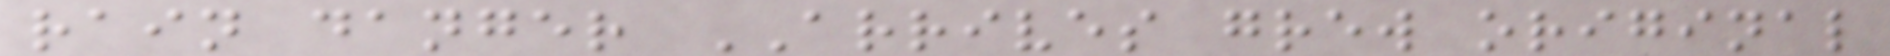rain danger ARRIVES grew original
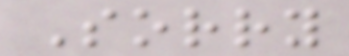Sorry
